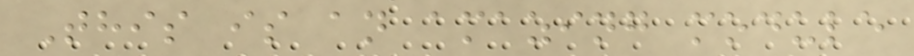This is an amazing module
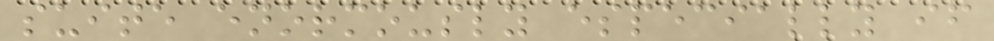suite enormously especially if
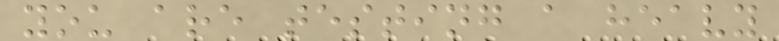you are testing a heavy
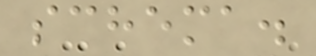schema.
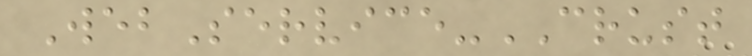WebService-CRUST
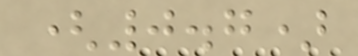(0.7)
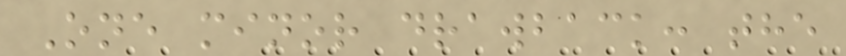One minor drawback: the
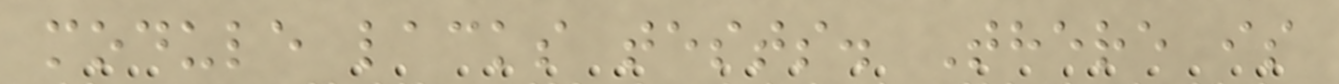module lacks tests. There is
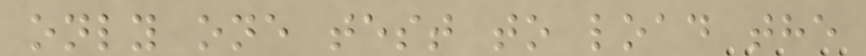only one test to load the
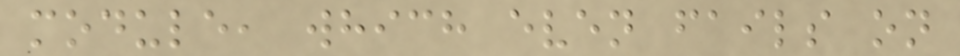module, which even fails on
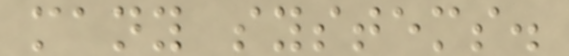many systems.
